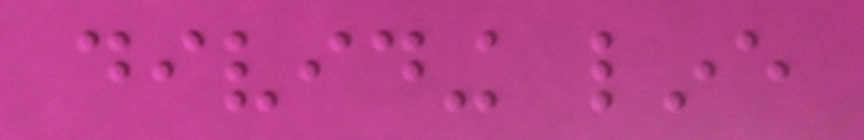dividing line
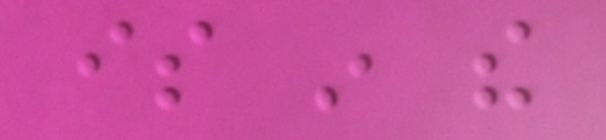is in the
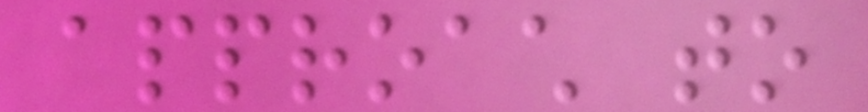approach to
